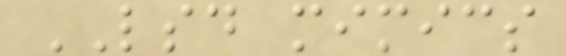LSD mimics
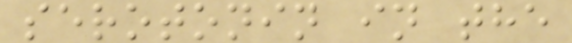serotonin in the
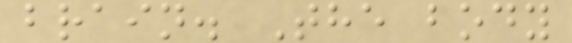brain. The body
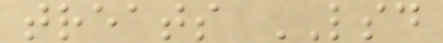treats LSD
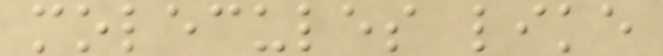molecules like
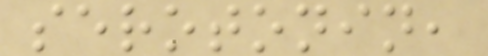serotonin,
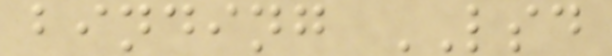binding LSD
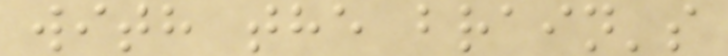with the brain's
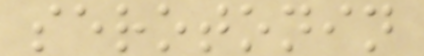serotonin
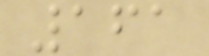161
